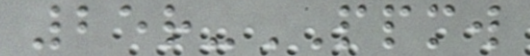25r-PPMW
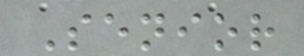Senior
